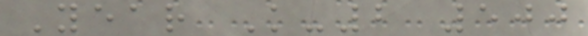Year K-2 500
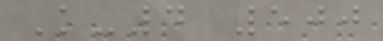K-4 500
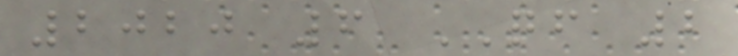2020 6 QF 2
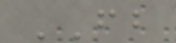FB
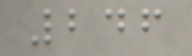246
